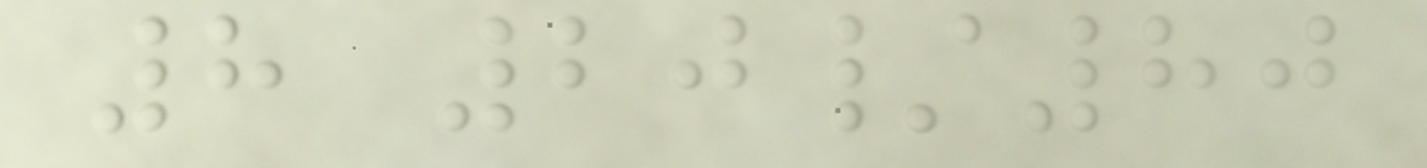8 20/80
